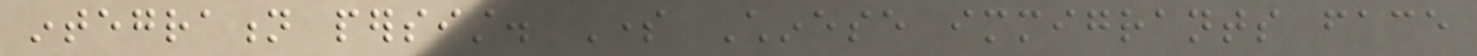integration persist. Some Chinese immigrants face
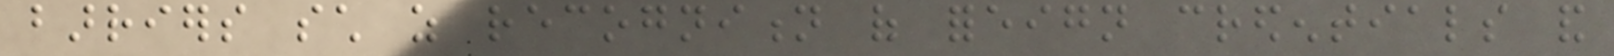barriers such as recognition of foreign credentials and
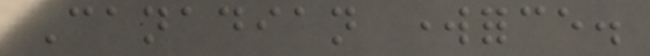Canadian workforce.
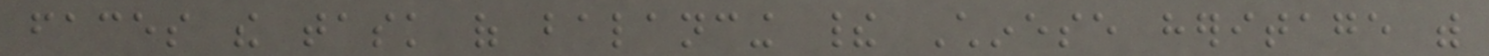faces the task of balancing their Chinese heritage with
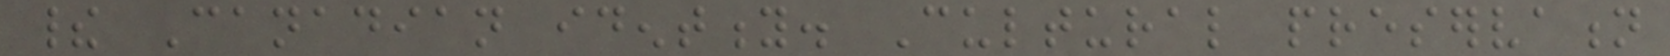their Canadian identity. Cultural preservation
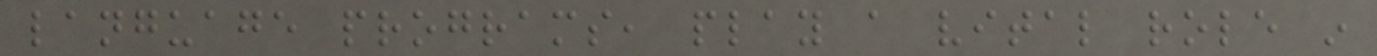language programs, play a vital role in
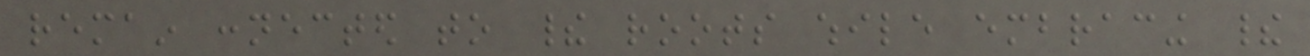remain connected to their roots while embracing their
